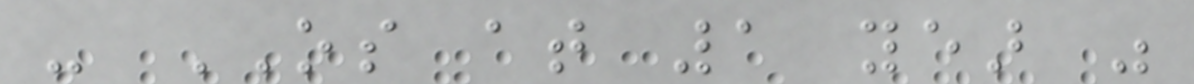- OS at 1 year was
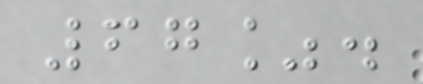67%.
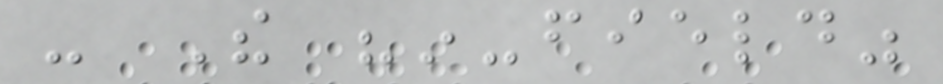- The "in-field"
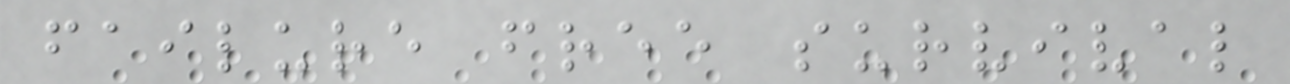failure free survival
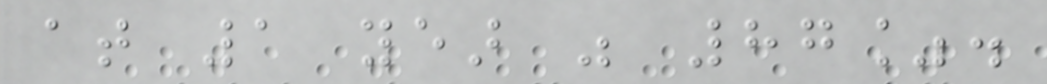at 1 year was 87%.
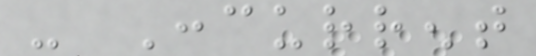- Concurrent
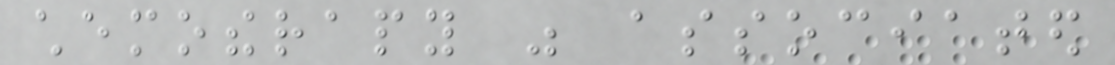chemotherapy was associated
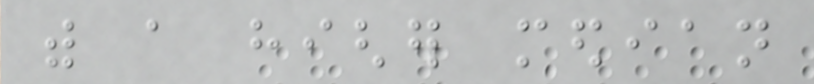with a higher median
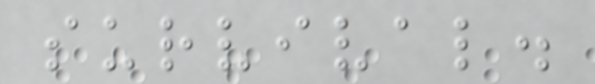survival.
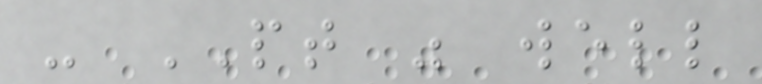- PT was well
